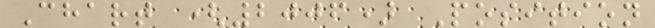Chart (2006) Position
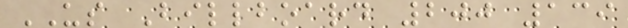US Billboard 200 139
